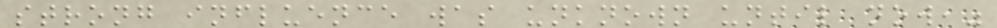strong influence was unknown until now,"
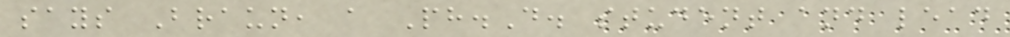says Braun, a Ph.D. student and lead
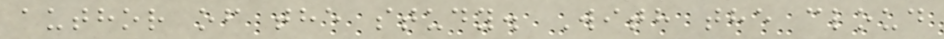author of the study. With the cloud
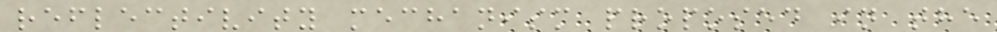reflectivity mechanism proposed in the
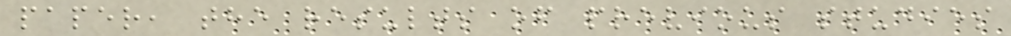paper, the results of previous studies
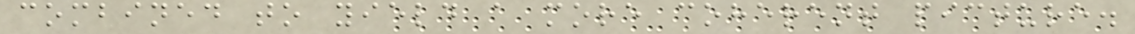combined to yield a more coherent picture.
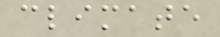climate
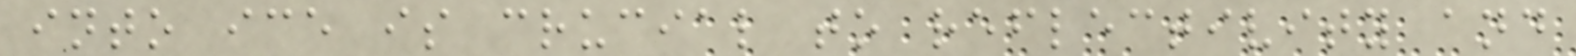into ice is crucial to reflectivity and
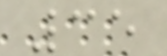35
